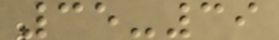35-39
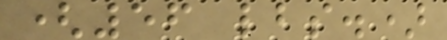(56 lbs.)
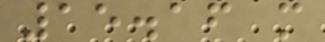15.16 m
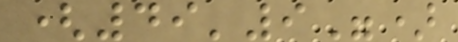(49'9")
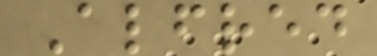Alfred
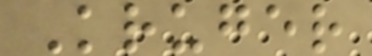Kruger
